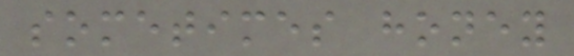sometimes honey
